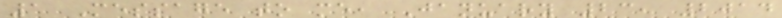1 Message to me, January 23, 2014
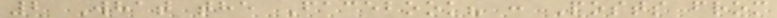2 What the Facebook? : Posts from
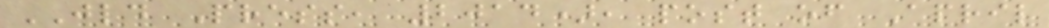JLD Press, 2014), post of April
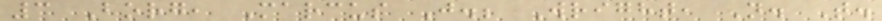3 Borg, Marcus J.; Wright, N. T.
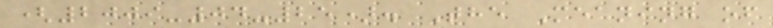(2009-04-25). The Meaning of
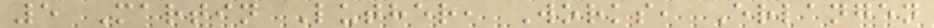5 Martin Luther, Works, Erlangen
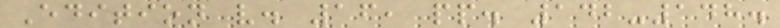Edition v. 16, pp. 142-148.
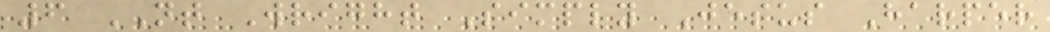6 NT Wright Simply Jesus Harper
